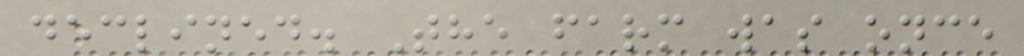declined. The farm was once
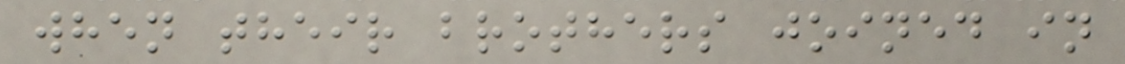when their brothers joined in
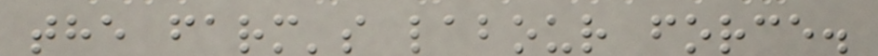the farm's labour force.
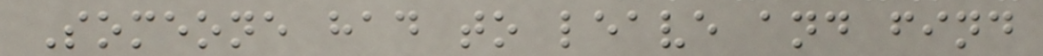Someone had to leave and find
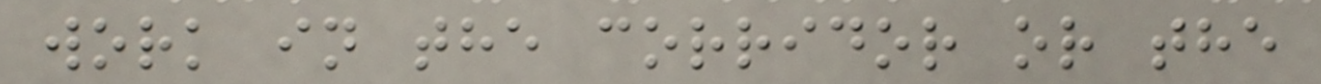work in the corridor or the
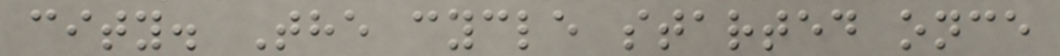city. The cycle started once
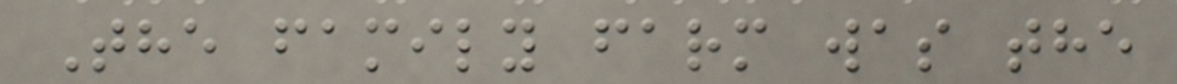The family farm was the
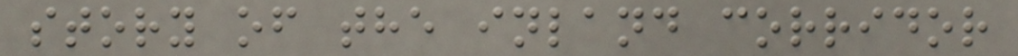story of the inland corridor
